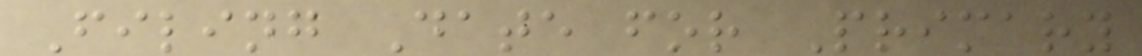Filing Date for Primary
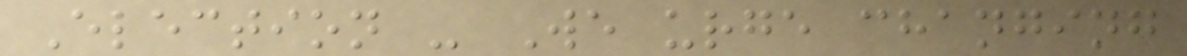Election - We urge changing
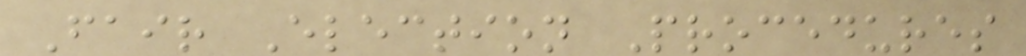Fair Election Procedures
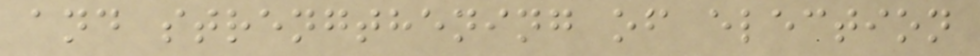and strengthening of election
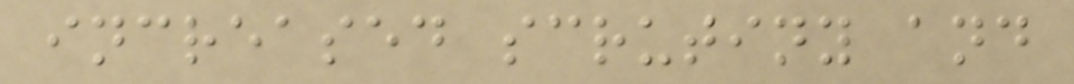increased scrutiny and
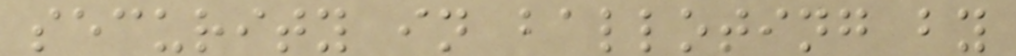security in balloting by
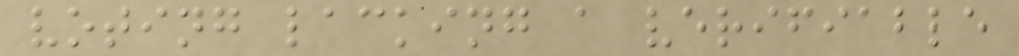voting lacking a verifiable
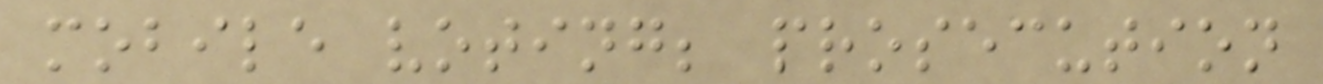mobile voting; prosecution
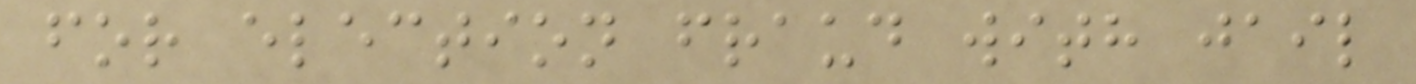for election fraud with jail
